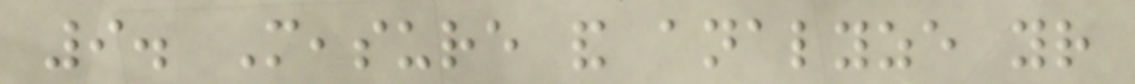9. Measure and analyze your
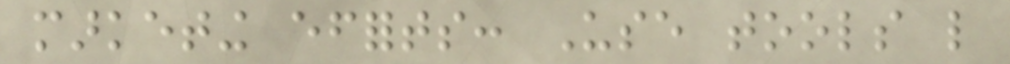marketing efforts: Use tools like
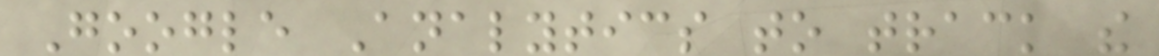Google Analytics to track the
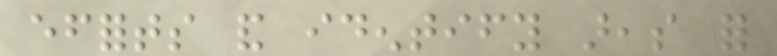efforts and identify areas for
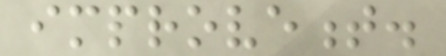improvement.
